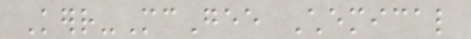Kerr-McGee Chemical
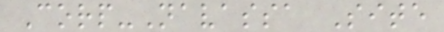Corp-Navassa Site
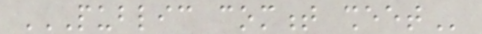PUBLIC COMMENT SHEET
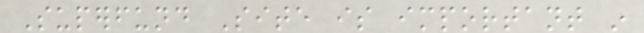Superfund Site is important in
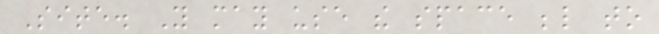Site. You may use the space below to
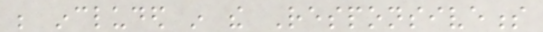be included in the Responsiveness
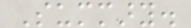Summary.
